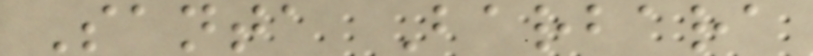Santa Barbara
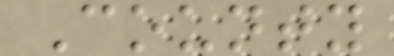County
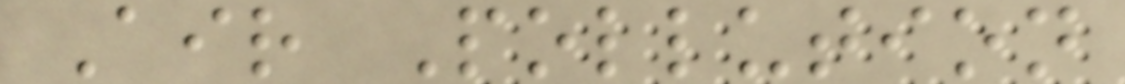Air Pollution
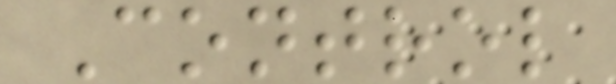Control
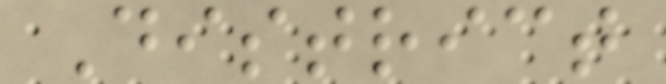District
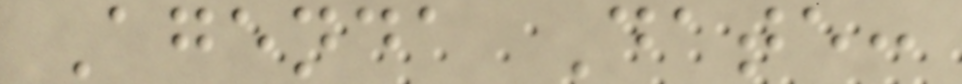Agenda Date:
